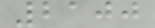2100
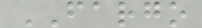FARGO
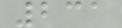231
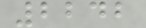2242
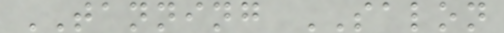TANNING SALON
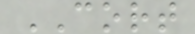CORT
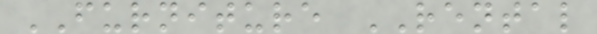FURNITURE RENTAL
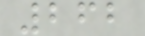262
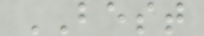BEST
